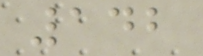142
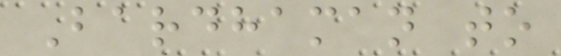Bardhaman to
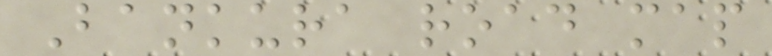Bankura road map
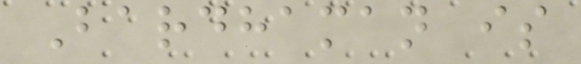Bardhaman is
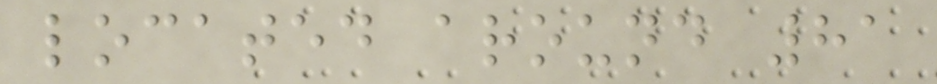located around 81
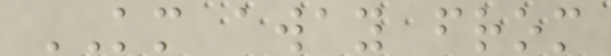KM away from
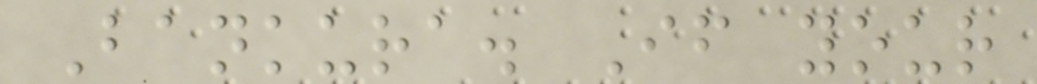Bankura. If your
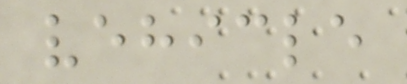vehicle
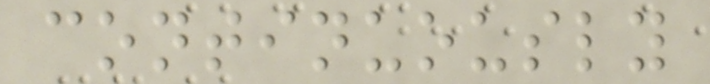continuously
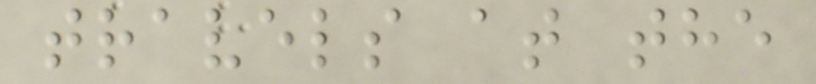travels at the
